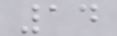14
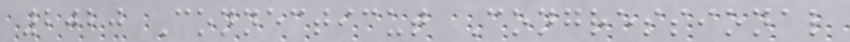2020 Connecticut Congressional
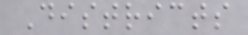Districts
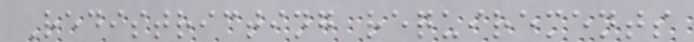Redistricting requirements
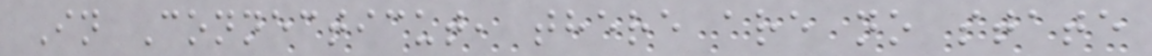In Connecticut, there are no state
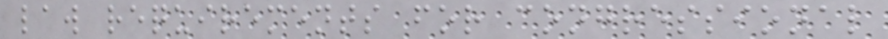law requirements for congressional
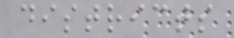districts
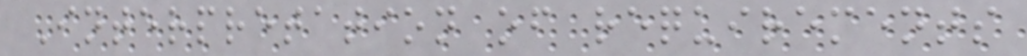Interpretation of requirements
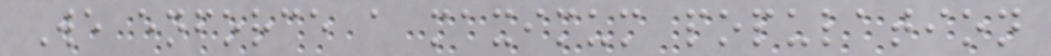We enforce a maximum population
